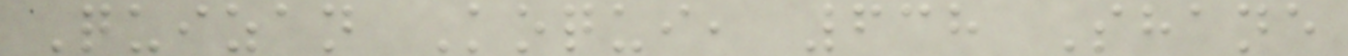Quizan Koqui, 638 Shane
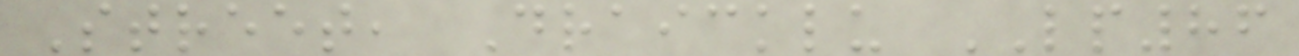Street, Draicklu LP86
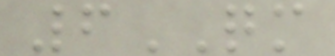6QM
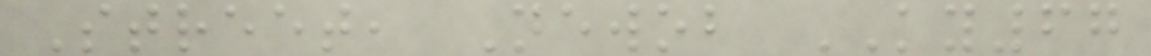Street, Newob KY67
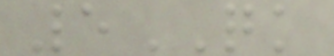5QK
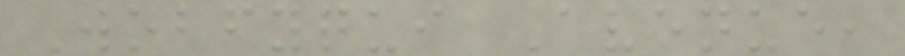Wobfyqui Avenue,
